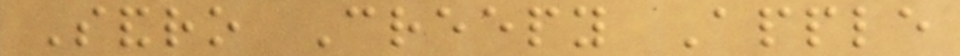Sandro Creepy Apple
